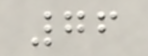76
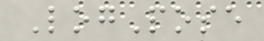LogPose
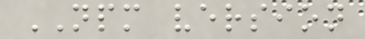NPM version
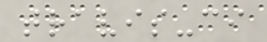travis-ci
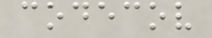codecov
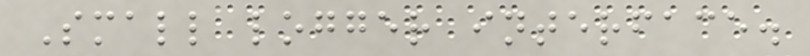Small logger interface.
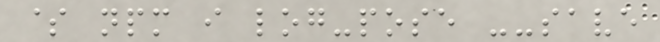$ npm i log-pose --save
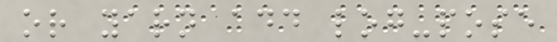or yarn add log-pose
